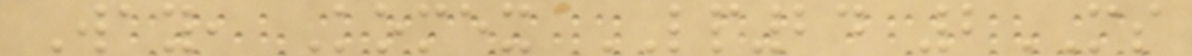Way, Komex LP24 2MS
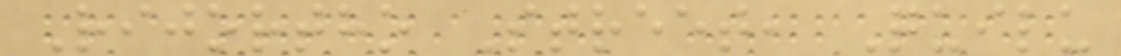Rijortho Street, Quilu
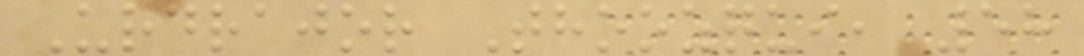Urdrajor Thoozqui, 58
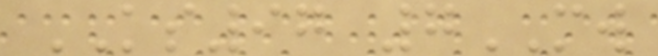KS97 7MW
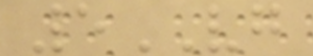5VG
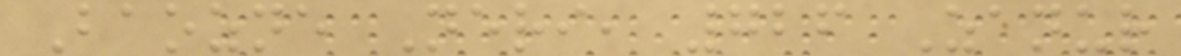Baozne Neri, 726 Zanur
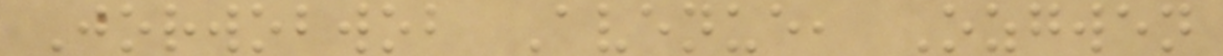Jorwobwob Avenue, Ozgwen
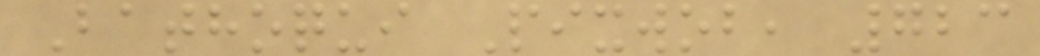Bathoqui Pixwob, 723
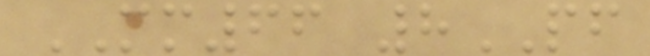MM66 8PF
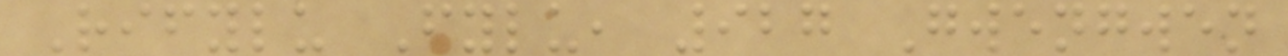Rifylu Fylu, 927 Gwengwen
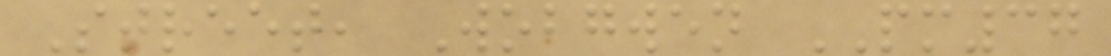Street, Wobgwen PM37
